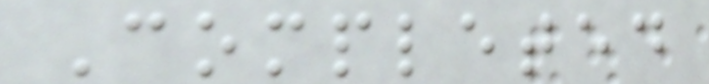Completed
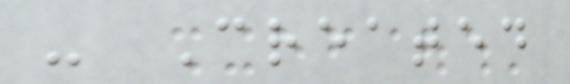- Created
